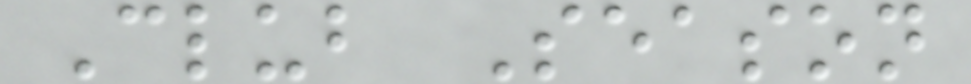Club Season
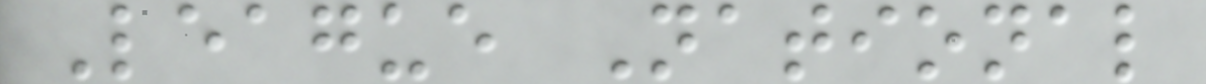League National
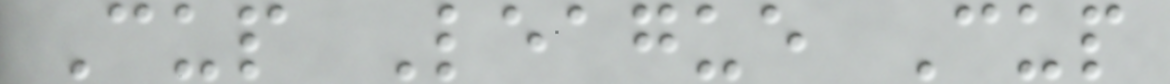Cup League Cup
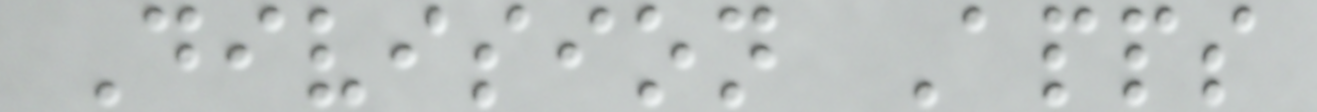Division Apps
